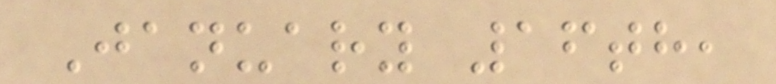January 16th,
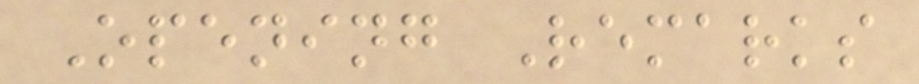Opening Remarks
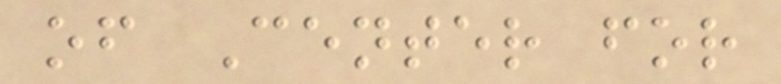of Center for
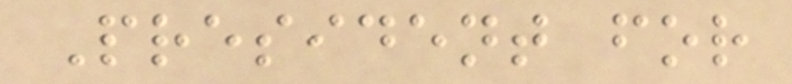President for
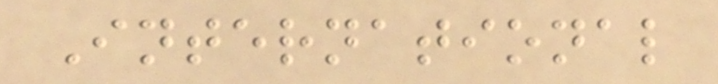International
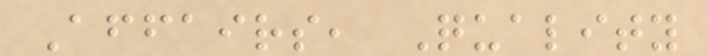Affairs, Quality
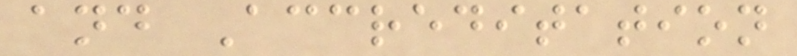and Accreditation
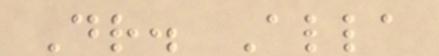Dr. Alla
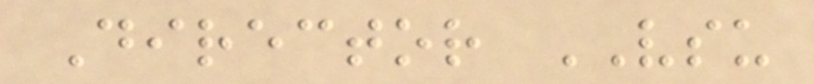Director VSU
